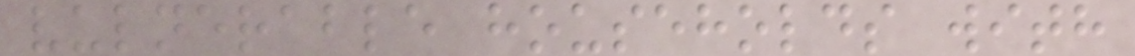vulnerable households with
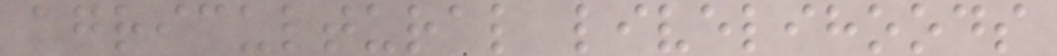agricultural livelihoods
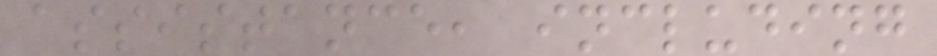assistance, including
